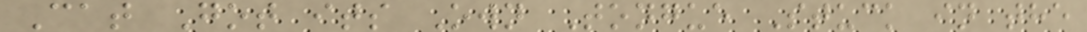Cat Got its Own Tongue Stuck in the
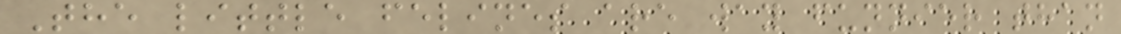The little felines are way funnier than
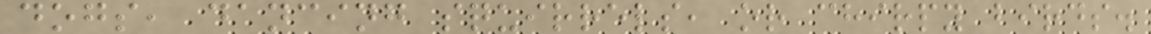dogs, dancing squirrels, or chirpy birds.
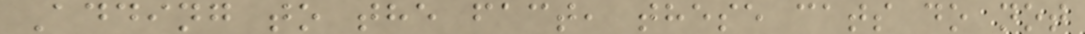Adding to the fact, these cats do not
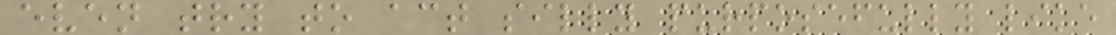even try to act silly purposefully like
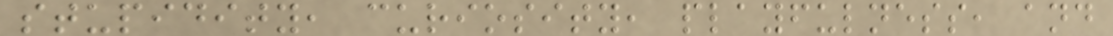stupidity, curiosity, playfulness, and
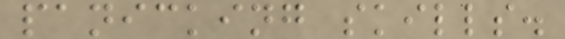panicking skills.
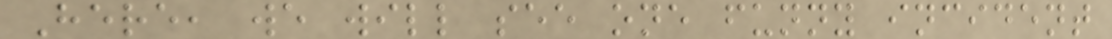Here, we will see one funny incident
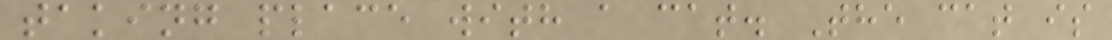taking place with a cat. The cat is
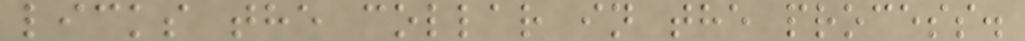licks the collar in the process.
